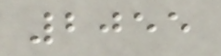2055
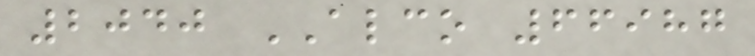2040 ALCO 66987
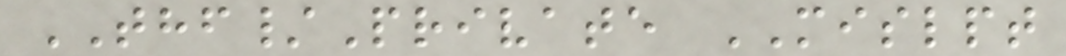THF/Private MISLPT
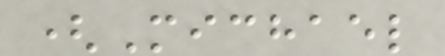(Michael
